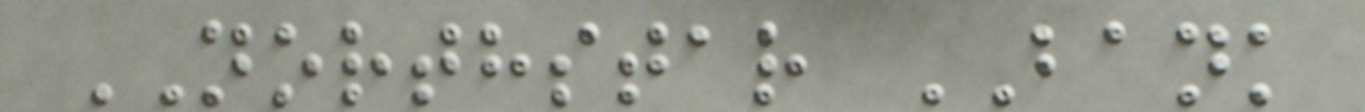NORTHSTAR BANK
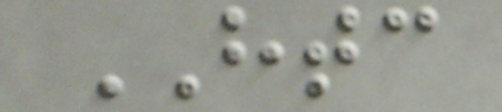HTC
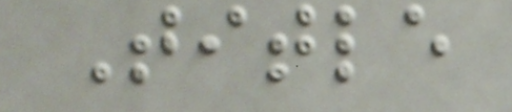Title
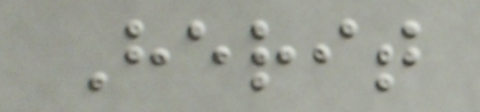Herit
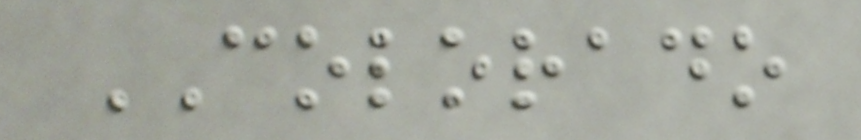COLORADO
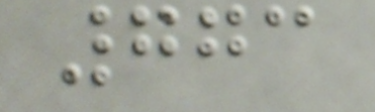773
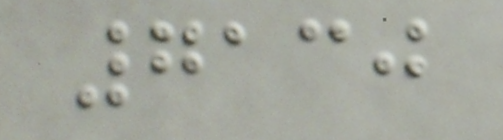7130
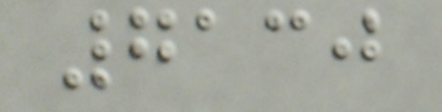7130
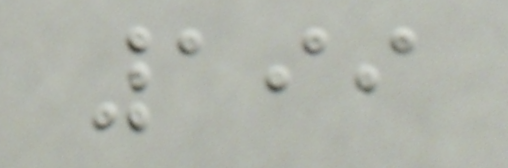199
